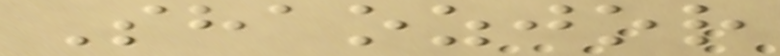Shaozjor
